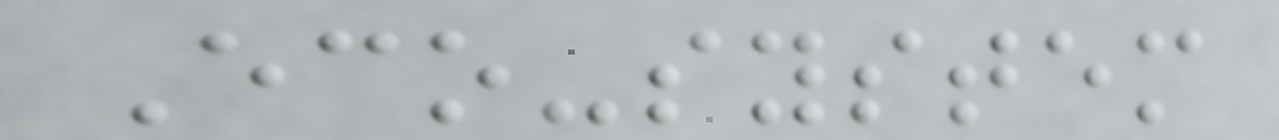Eco-system
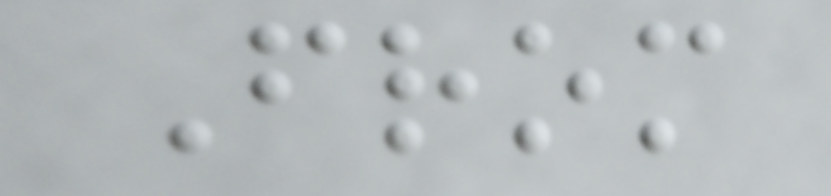From
